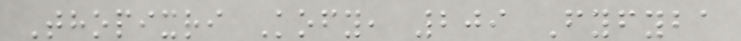Thopixri Kofy, 209 Fyfyba
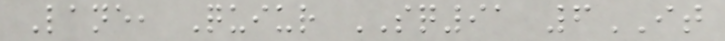Lane, Quiur SQ91 6IT
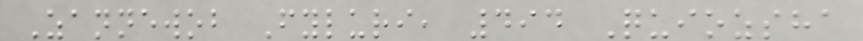Zannewob Fyluri, 494 Quiozsha
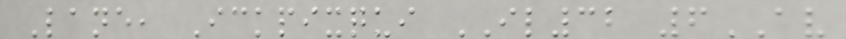Lane, Ickpixqui IL32 6AV
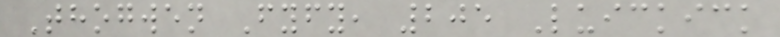Thogwen Fyfy, 205 Luickick
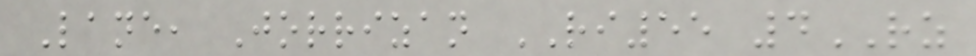Lane, Jorrizan RI55 4RZ
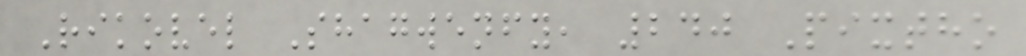Rikovel Shagwenfy, 240 Pixtho
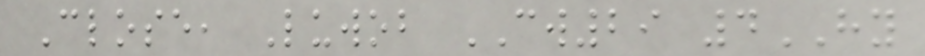Close, Luwob CW29 4HY
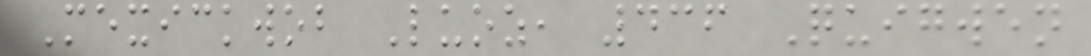Mexickwob Luoz, 436 Quigwen
